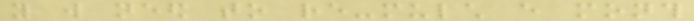you will need to re-mulch every month
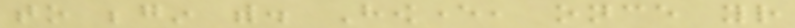to begin with. However, once your
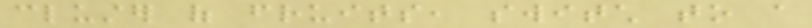cluster of fruits, switch to a
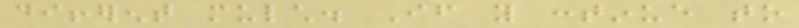different mulch. If you continue to
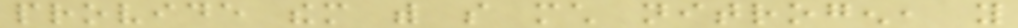provide them with so much nitrogen, you
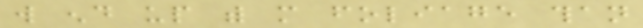will end up with more foliage than
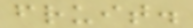fruit.
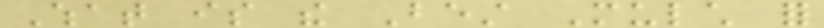What is the Best Mulch for
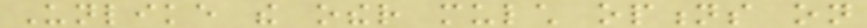Unlike the other mulch options on
